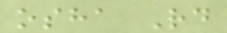osha Rd
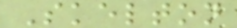Skelton
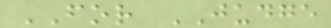FOR JUDGE
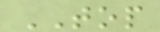TOP
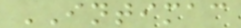INTIMAC
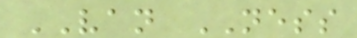VAN NESS
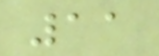11
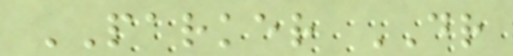PARKER DR
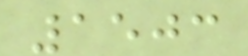1503
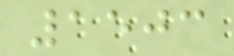1503
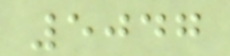5047
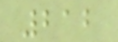212
